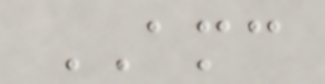AMC
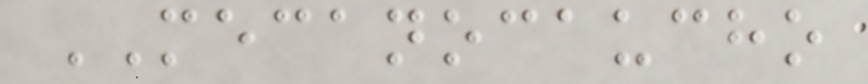MECANOCAUCHO
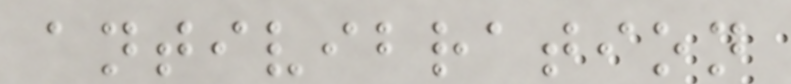antivibration
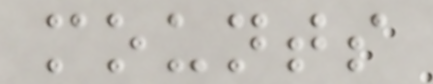mounts
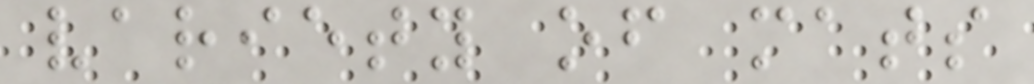variety of mats
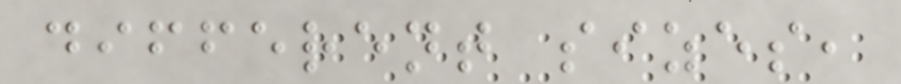different sizes,
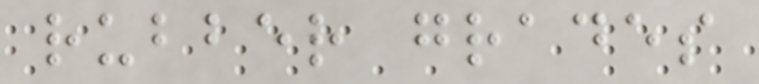rubber grades
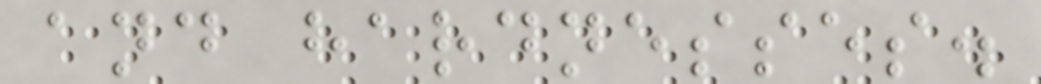and hardnesses.
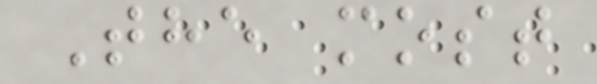The most
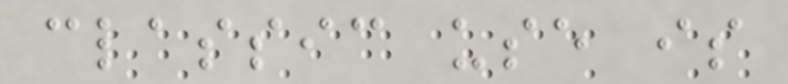classic use is
